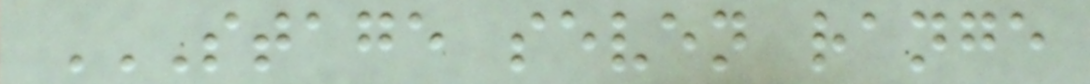STAGE SEVEN RANGE
